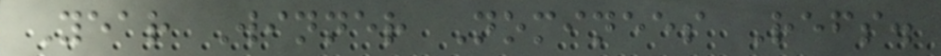Year Winner Nominees Refs.
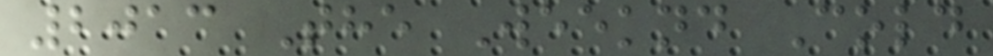2013 The Weeknd Cold
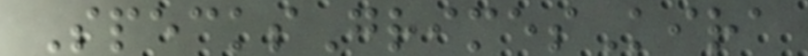SpecksGrimesKira
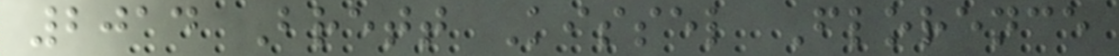2014 Brett Kissel Florence
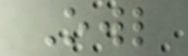Owl
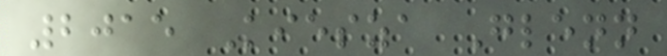2015 Kiesza Glenn
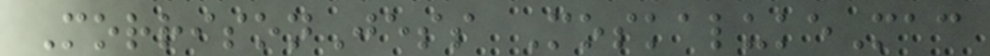MorrisonJess MoskalukeMac
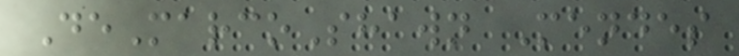DeMarcoShawn Mendes
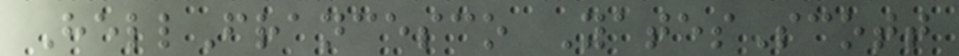HellFrancesco YatesScott
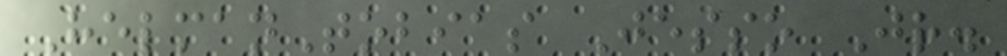HelmanTobias Jesso Jr.
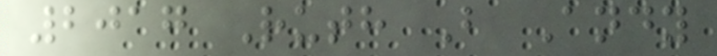2017 Ruth B Andy
